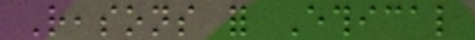Reasons for Ethical
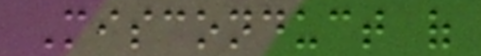Misconduct of
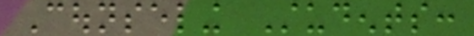Counseling Students:
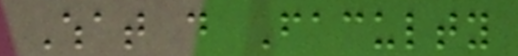What do Faculty
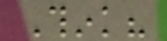Think?
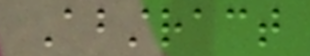Abstract
